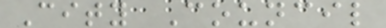City Council
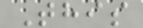This
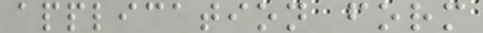application form
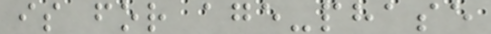is for age-phase
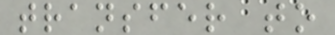transfer to
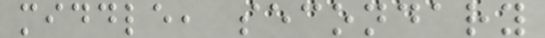middle, secondary
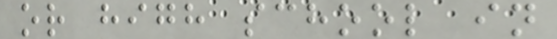or high school in
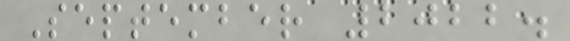September 2022.
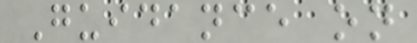Guidance on
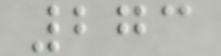273
